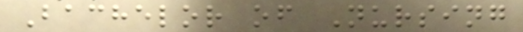Bachelor of Nursing
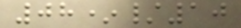08*/10
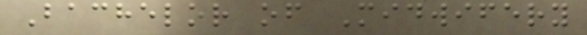Bachelor of Midwifery
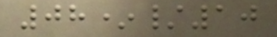08*/10
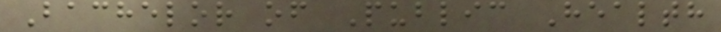Bachelor of Public Health
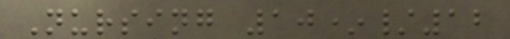Nursing 10*/12
